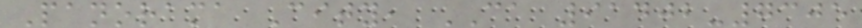Panorama City, CA 91402-7305
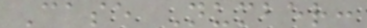Case Number:
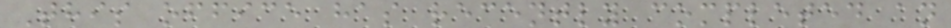This office has recently completed an
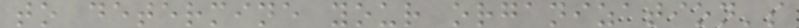to determine your organization's
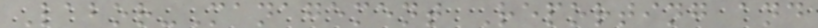Labor-Management Reporting and
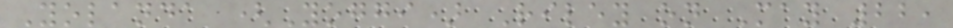Yolanda (Yoggi) Riley on May 22,
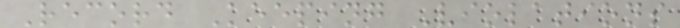Record Keeping Violations
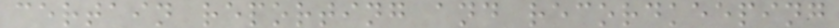certain reporting and recordkeeping
